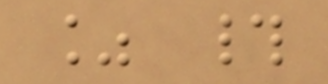% #
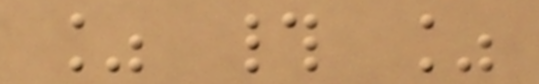% # %
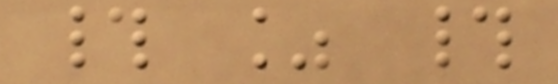# % #
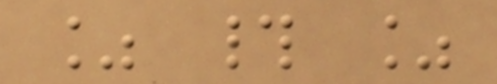% # %
